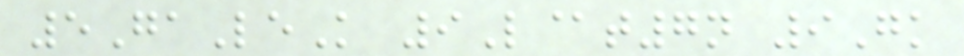5GaLeK 9L@t7n 9Gk
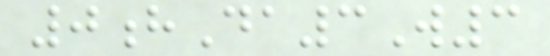0hDa3W3
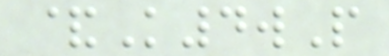&K4wP
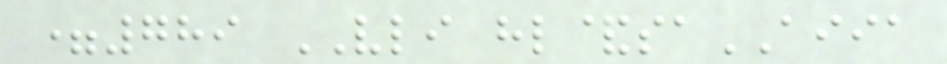=789 VLI hl&saAIIA
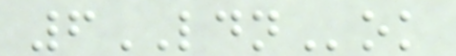6LDNok
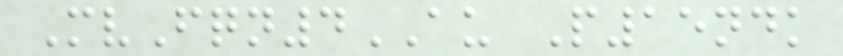MvFqn4AU P15ndk
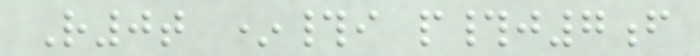R0t *#i p#j7f
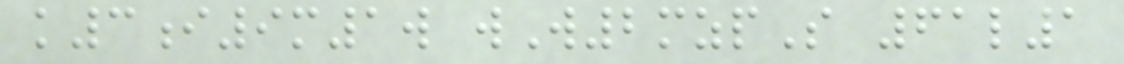k3i9m1w wW2mzpS 61l1
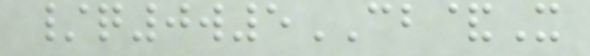/q0w5CB&X
